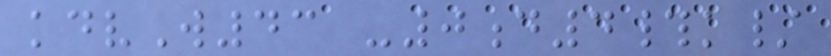kdvW43 -0d4#k/
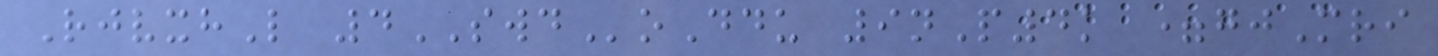RjvxhL 4SWDoDdu 9nP4k =gjMri
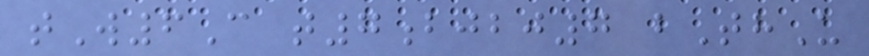tW6C t7bjbj7 bThU
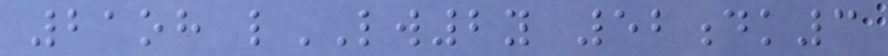21oh lLW2y 52dk3
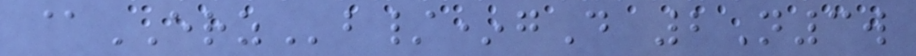@ERZb/*gD 2N3w
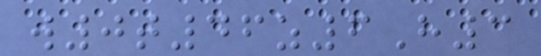w0t46z6H3
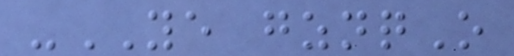-YE gznqO
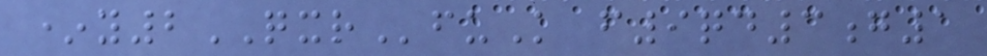*y2QXRfuK f9qd3g1
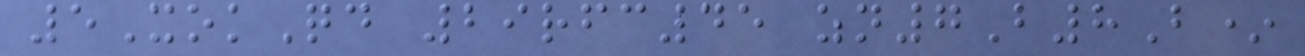5XokQd 29rfc45 zn7B8B*
